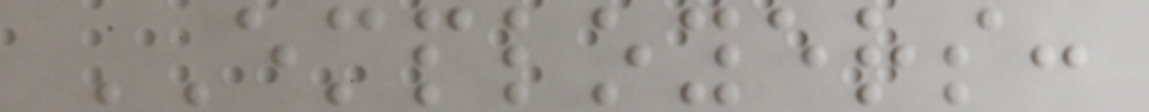EMPLOYERS:
